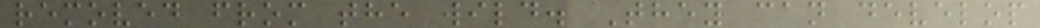removed from the wild. They can develop
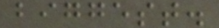biggest.
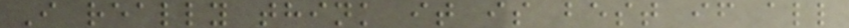I really think it is best if all
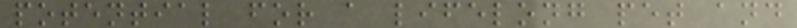potential for a lifelong pet and
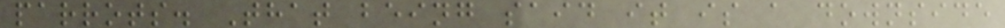parrots. That being said it is a downside
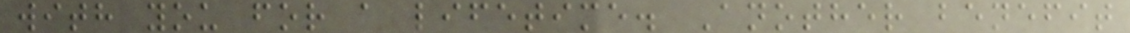with you for a lifetime. Another benefit
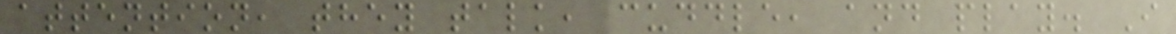attention, they talk, cuddle, and play. I
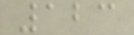123
